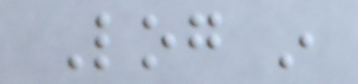Log in
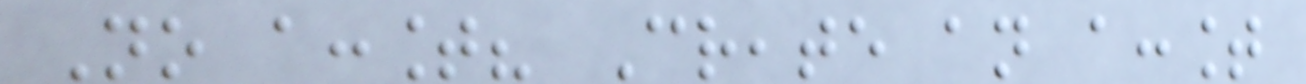No account? Create an account
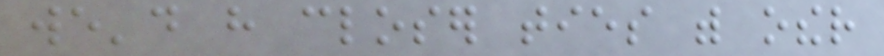we'd have closer ties with other
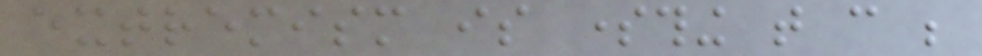extremism is something that can be
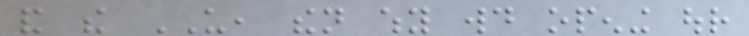and the US, then why would opening our
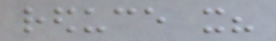reduce it?
